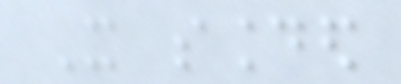It sounded
